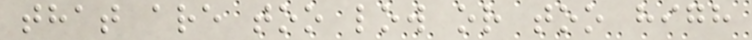that are too low or too high
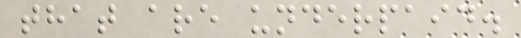that are underpaid.
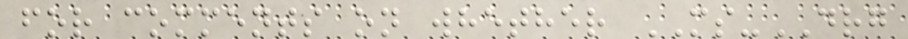for comments on whether MS-DRG
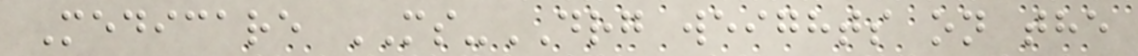Medicare MS-DRG weights on the
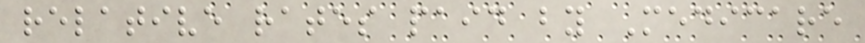relative rates paid by Medicare
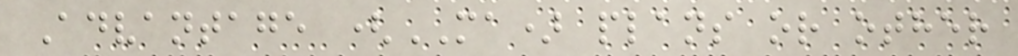Advantage (MA) plans or other
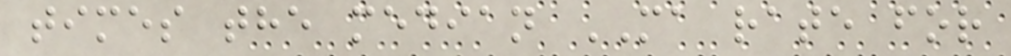times the median MA rate for
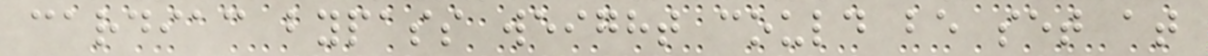cardiac bypass weight could be set at
